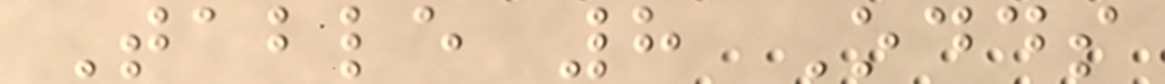Table 8 Odds
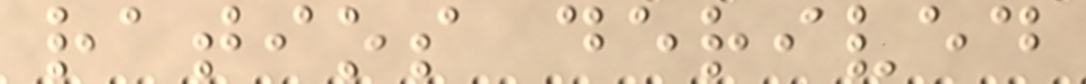ratios derived
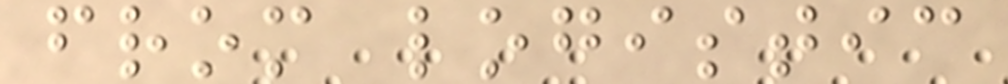from logistic
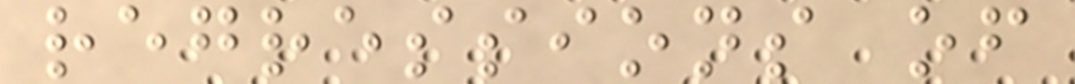regressions of
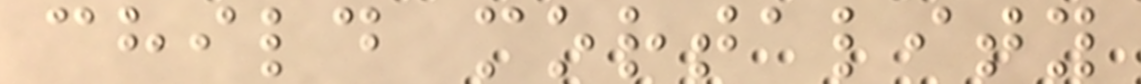child mortality
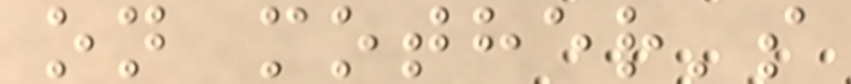on mother's
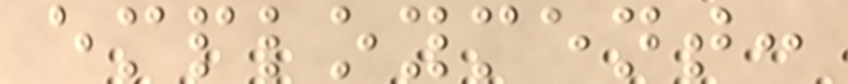employment:
